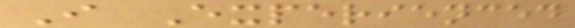I Experienced
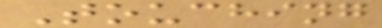Touching
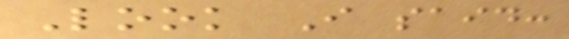Look I said:
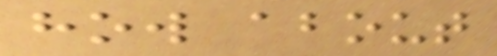how about
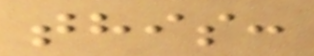this:
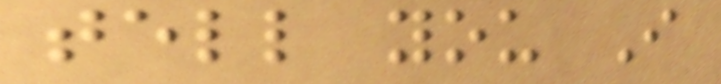tell you I
